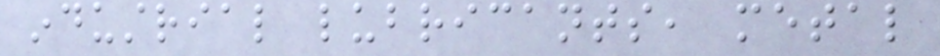industrial lubricants, metal
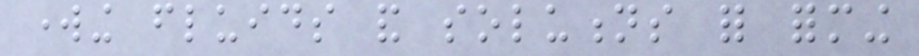working fluids and solutions for forming
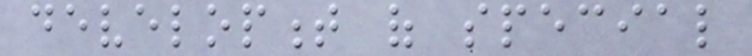development of special
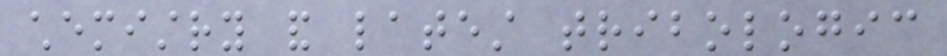chemistry and latest tribologic
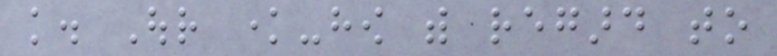knowledge. Our know-how with regard to
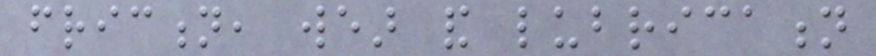friction, wear and lubrication
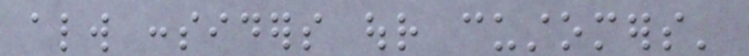always considers our customers'
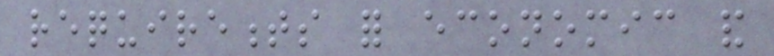requirements for economic and
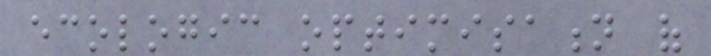ecologic optimisation of
